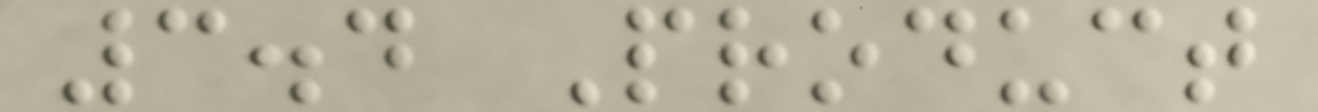3.4 Product
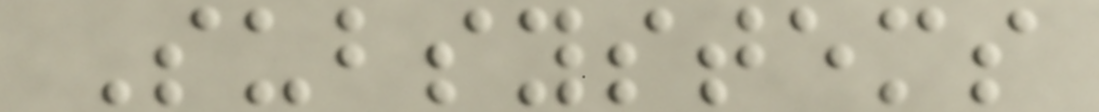Subsystems
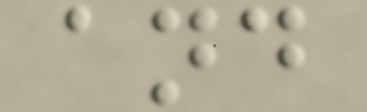and
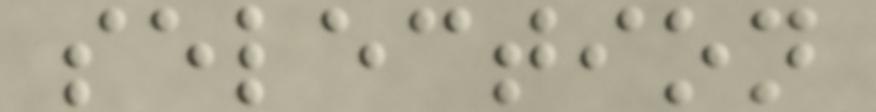selection
